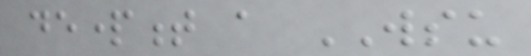department a WSU
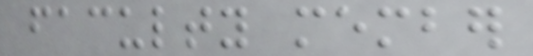faculty member
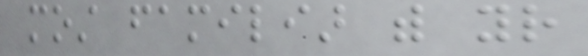most familiar with your
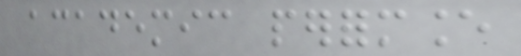academic performance
